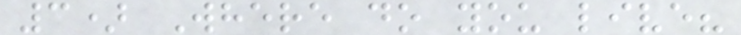3) Where do you live?
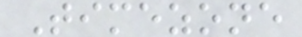Timezone
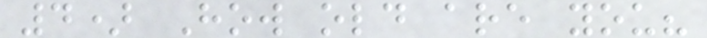4) How old are you?
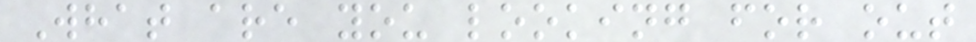What are you looking for out
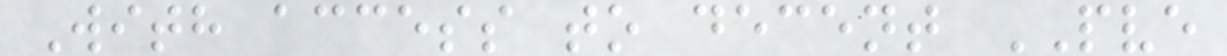With access to decent PVE
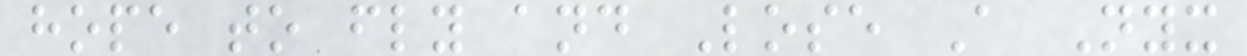hope to fly and Lose A Nyx
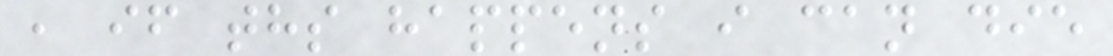, if ths happens i can die
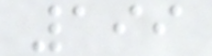199
